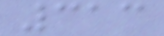313
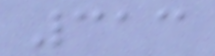313
